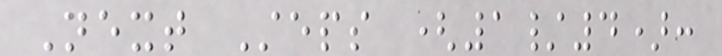Next Steps (1/4):
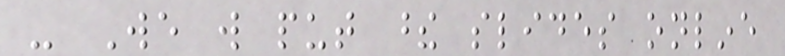- We will put these slides online
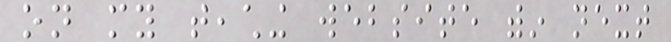on my teaching website within next
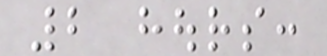2 hours:
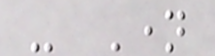- Name
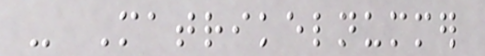- Matrikelnummer
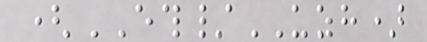(ETH/UZH)
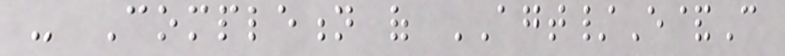- Completion of AGT/E&C
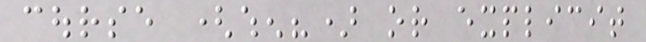course (when?) or explicit
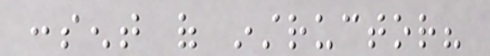consent of instructor?
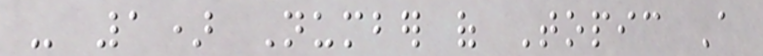- 1) Number of Topic A
